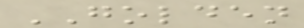GOLDEN
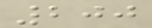200
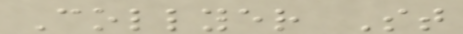Collyer St
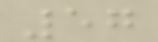57
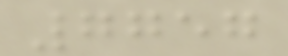7757
